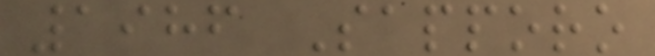1986 Sapporo
